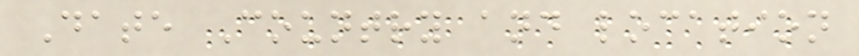Date Country and location
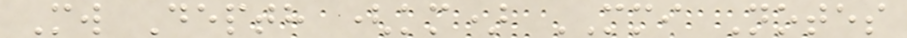Mw Depth (km) MMI Notes
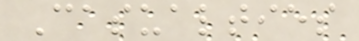Casualties
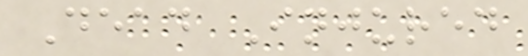Dead Injured
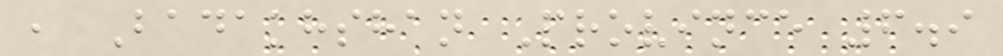, Badakhshan Province 6.9
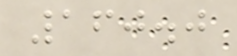160.0
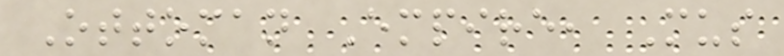Ottoman Empire, Mus
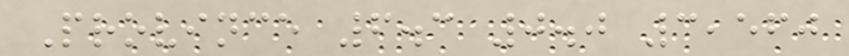Province 6.3 0.0 3,560
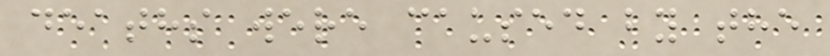deaths were caused by the
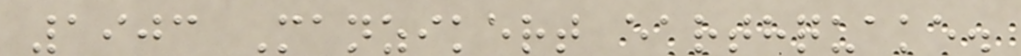1903 Manzikert earthquake.
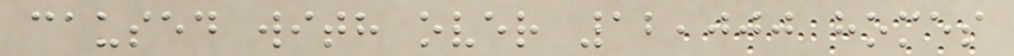caused with over 12,000 homes
